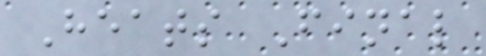Heats Final
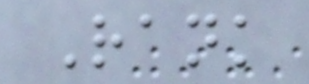Rank
